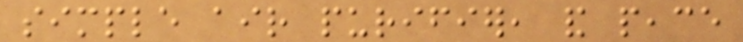simple air purifier, and peace
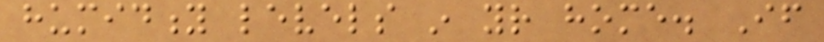humidity levels in your home. If
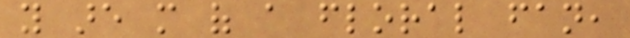you are more of a floral fan,
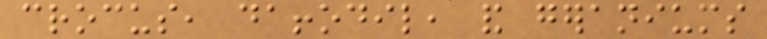crocus, daffodil, and geraniums
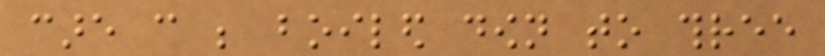care can be boiled down to three
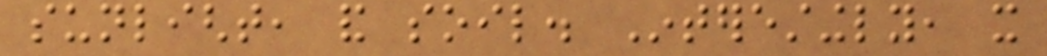sunlight, and soil. Interestingly, it
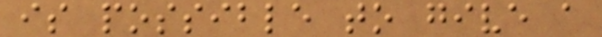is possible to give a
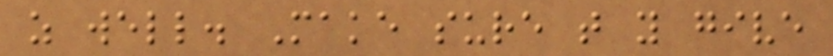as well. Make sure that you give
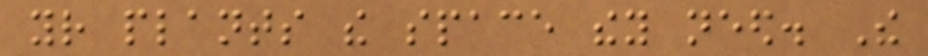your plants the space they need. The
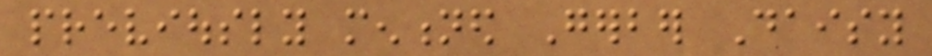previously mentioned Gerber Daisy
